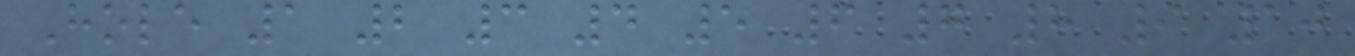Hole 1 2 3 4 5 6 7 8 9 10
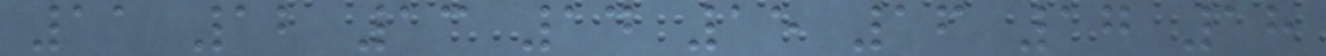11 12 13 14 15 16 17 18
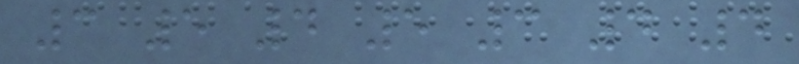3 5 4 5 3 4 4
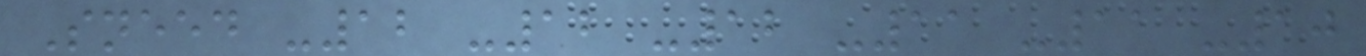Sneed -12 -12 -12 -11 -11 -10
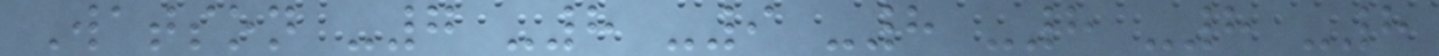Watson -7 -8 -9 -8 -8 -8 -8
